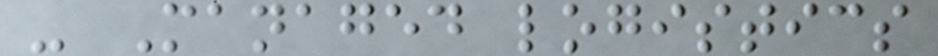- Managed logistics
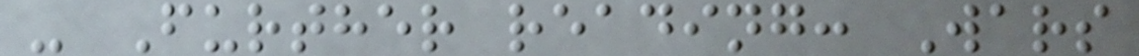- Further reading: Wars
